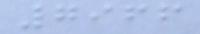7966
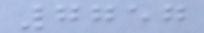7757
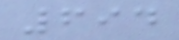694
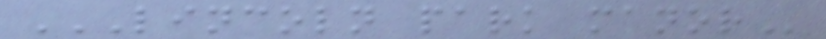LINCOLN PARK MANOR
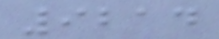9214
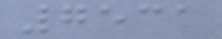7531
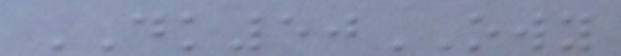DK50OWY
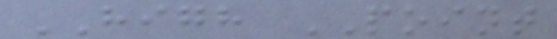HIGH POINT
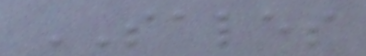SALES
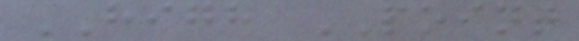HIGH POINT
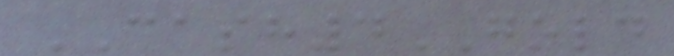CASH4GOLD
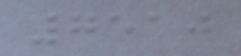7510
